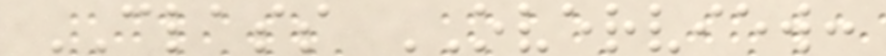CLASS OVERVIEW:
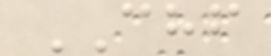CHF
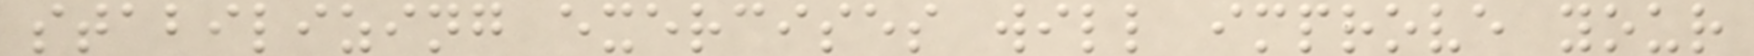stabilizing exercises will improve your
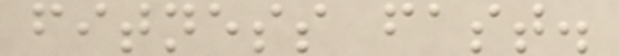fitness fast.
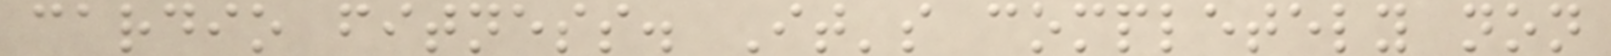cardio fitness. It's completely non
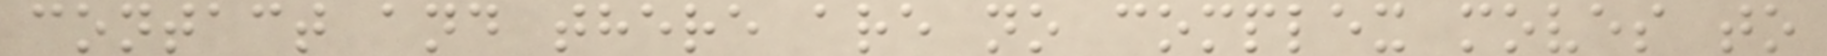contact and there are no complex moves to
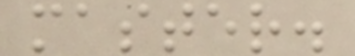master.
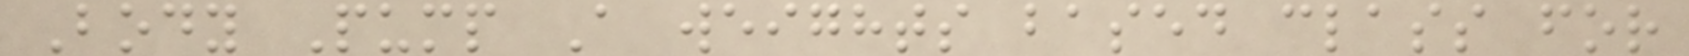Body Pump A weights based class for
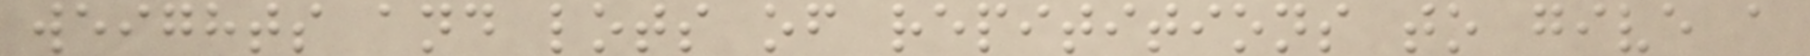weights and lots of repititions to give a
